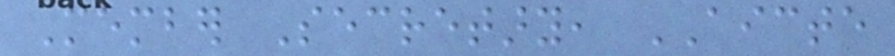Member Secretary, AICTE
